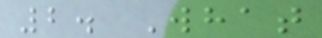2. What
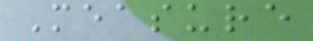Measure
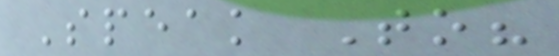Speak To?
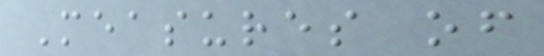Measures of
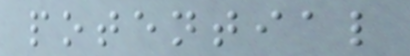potential
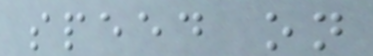speed on
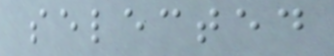selected
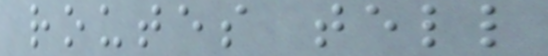routes tell
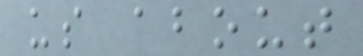us about
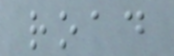road
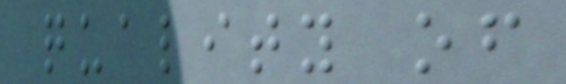quality of
